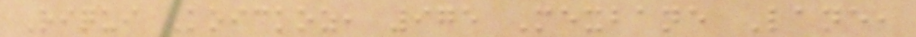Riqui Koickoz, 975 Mexbane Lane,
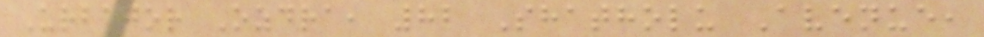Urbajor Ozdra, 82 Shatholu Avenue,
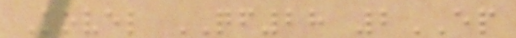Kovel QF28 2EP
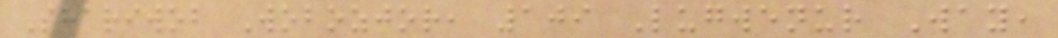Shariwob Wobozjor, 109 Lugwenur Way,
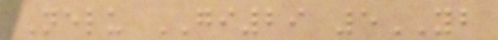Nelu GI29 5YB
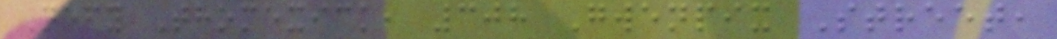Nefy Thomexick, 308 Gwenpix Street,
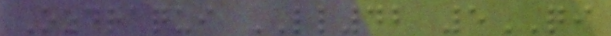Ozdraqui LL42 5QI
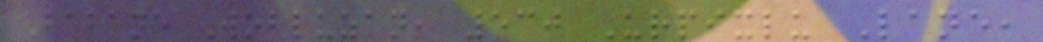Babane Wobluzan, 530 Urpixlu Lane,
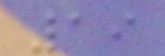19
